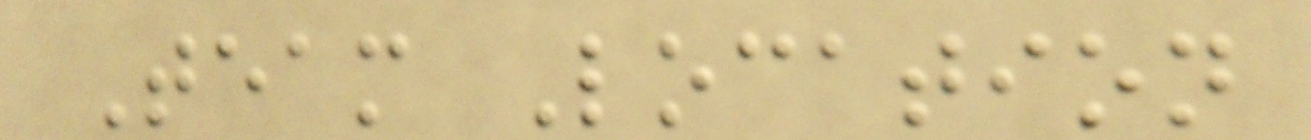Team Location
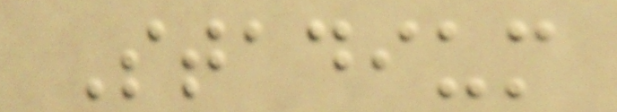Stadium
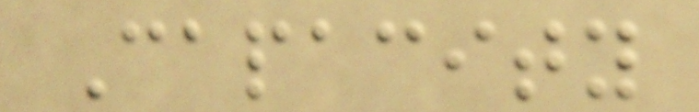Capacity
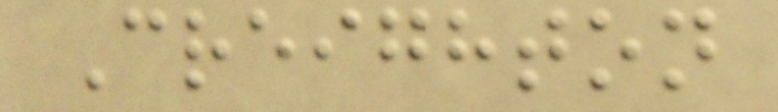Creighton
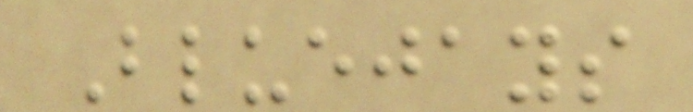Bluejays
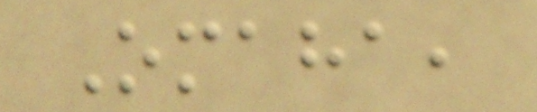Omaha,
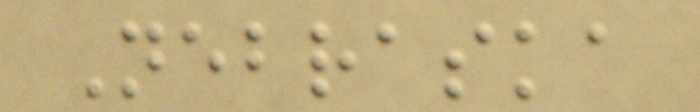Nebraska
